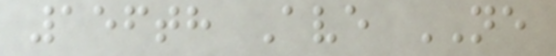156th Ave NE
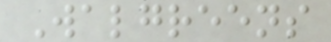Walgreens
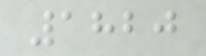1820
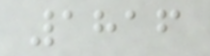1816
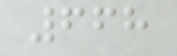668
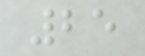25
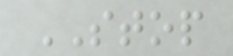STOP
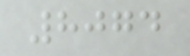8074
